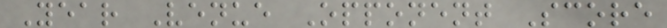Year Venue Opponent Score
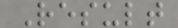Result
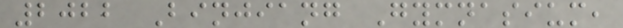2022 Binjiang Gymnasium,
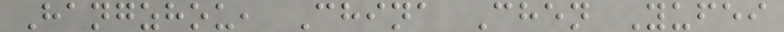Hangzhou, China Chen Yufei
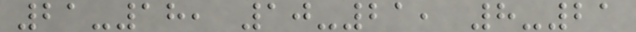21-18, 10-21, 8-21
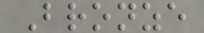Bronze
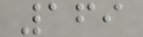169
